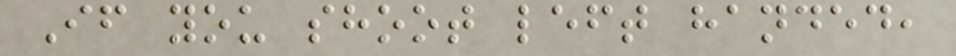If you shoot left handed,
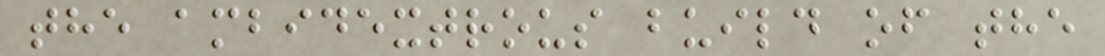the ambidextrous build of the
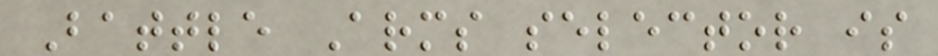Battle Arms selector is
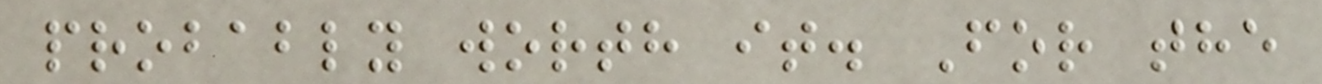probably worth it. For the
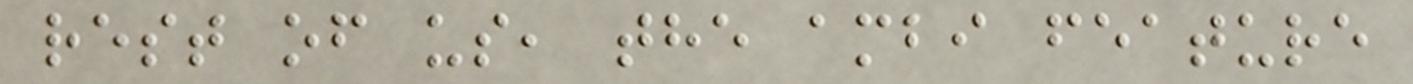rest of us, the ambi feature
